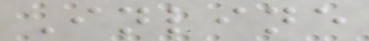Inline
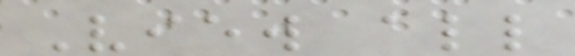View all
